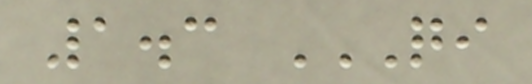1.3 QI
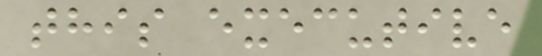this executive
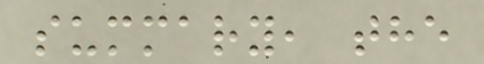summary, the
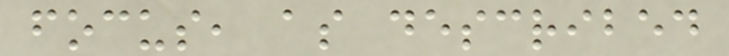focus, as described
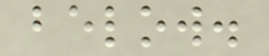below.
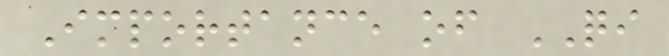Importance of QI
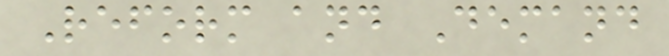Reform and Demand
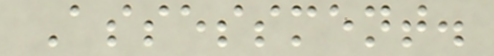Assessment.
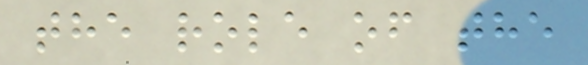the role of the
